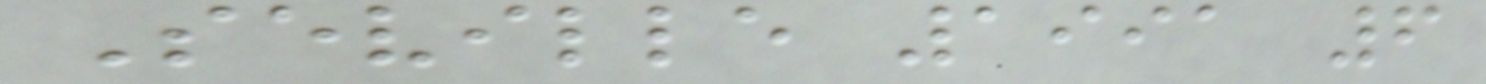Seville 1991 6
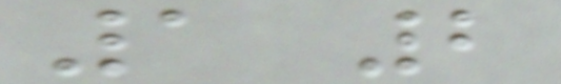1 2
